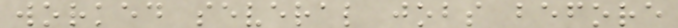worked several jobs before
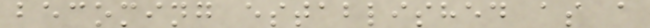becoming established as a
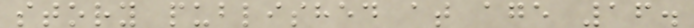story published at age 16.
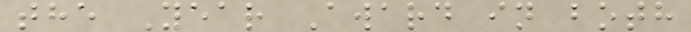the Year Award in both
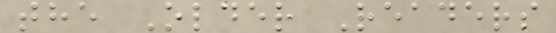the Older Readers
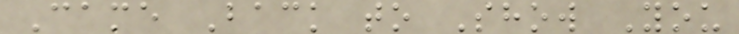Came Back to Show You
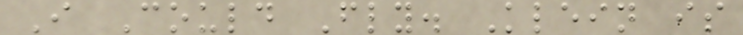I Could Fly. Klein is
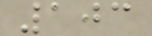103
